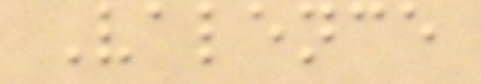Valence
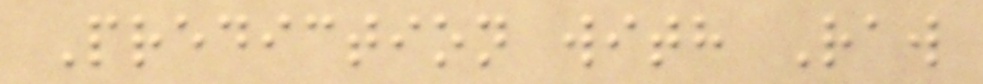Prediction with Raw
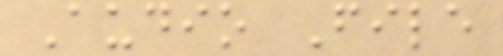Audio File
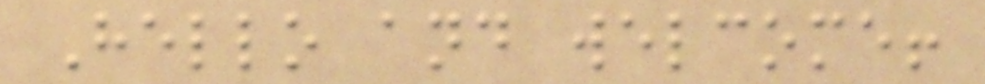Hello and welcome!
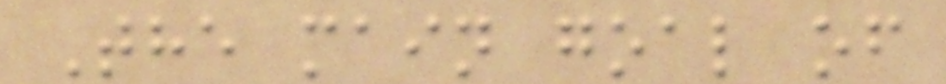The main goal of
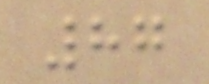87
